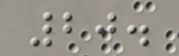20.
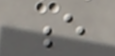e
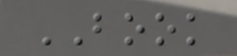BOOK
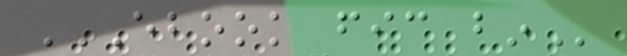EBOOK FIC BIN
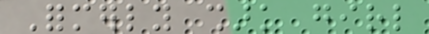Formerly shark girl
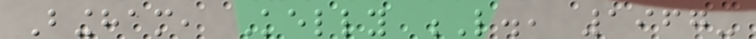Bingham, Kelly L., 1967-
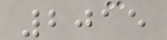2015
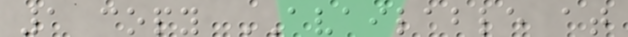1 copy AVAILABLE at
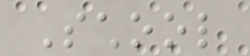School
